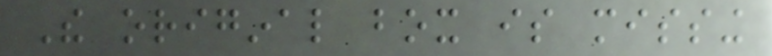The original box is missing
